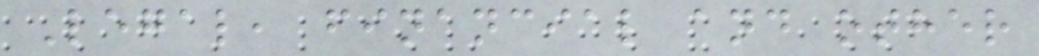Legal, financial and other
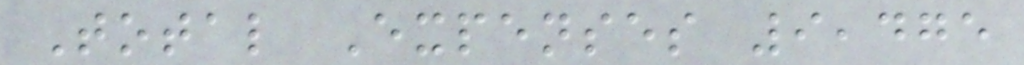Total Expenses 9,475
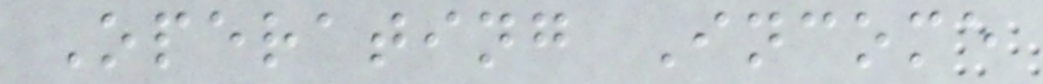Operating Income
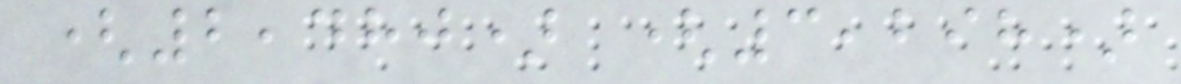(2,480) (3,298)
